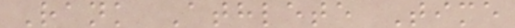Rank Athlete Time
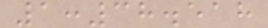1:38.518
